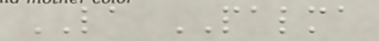LA PALMA
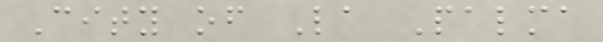City of La Palma
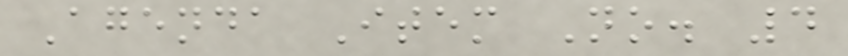Agenda Item No. 4
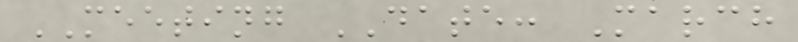MEETING DATE: March
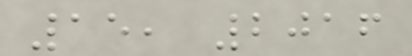15, 2016
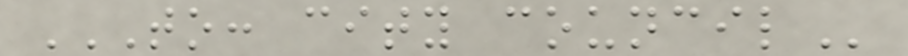TO: CITY COUNCIL
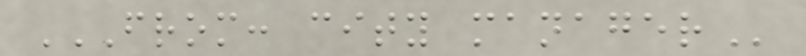FROM: CITY MANAGER
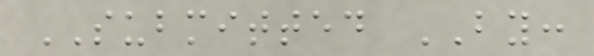SUBMITTED BY:
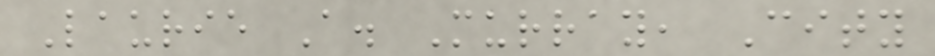Laurie A. Murray, City
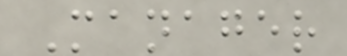Manager
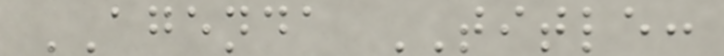AGENDA TITLE:
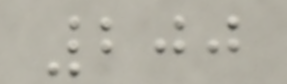200
